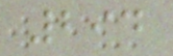294
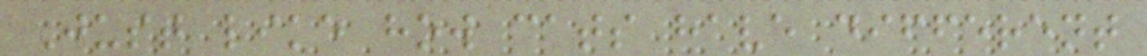Just like how cats have different
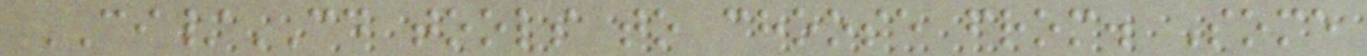CI/CD tools to choose from. Some
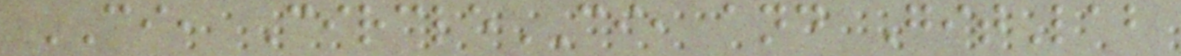CI, CircleCI, and GitLab
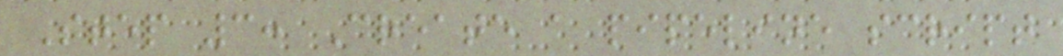Step 3: Create a pipeline script
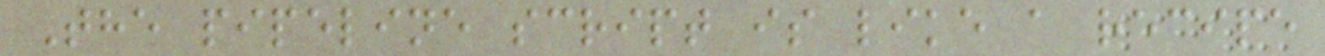The pipeline script is like a recipe
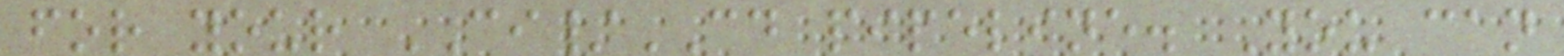for your CI/CD pipeline. You can
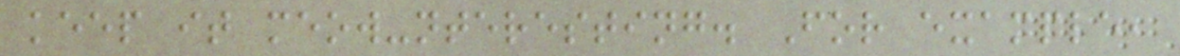keep it meow-nteresting. For example,
